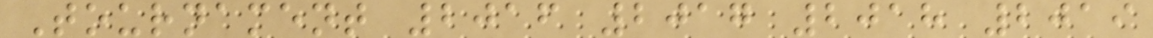Tournament 2016 2017 2018 2019
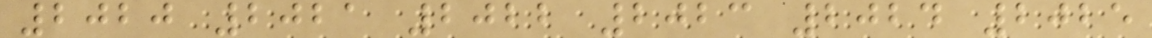2020 2021 2022 2023 2024 2025
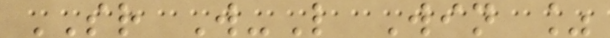SR W-L Win %
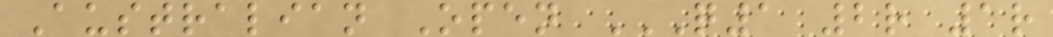Australian Open Q1 2R 1R
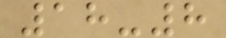18-8
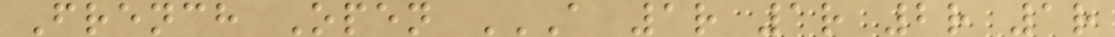French Open A 1R 1R 2R 1R
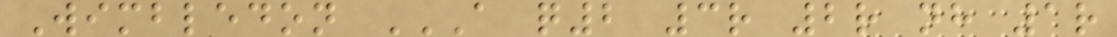Wimbledon A Q2 3R 2R NH 1R
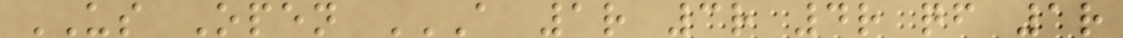US Open A 1R 3R 4R QF 1R
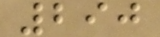290
